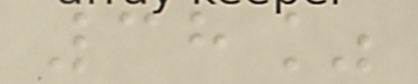38%
